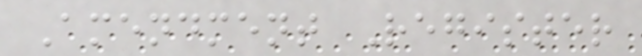Amendment Register
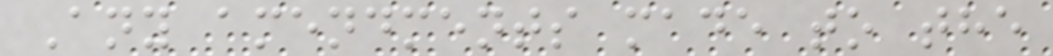Any amendments made to the
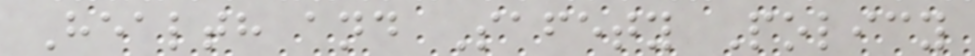Health and Safety Policy
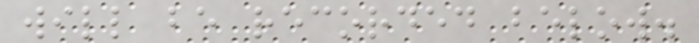will be recorded below.
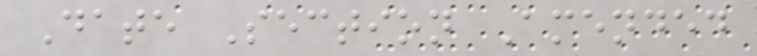Date Section Amended
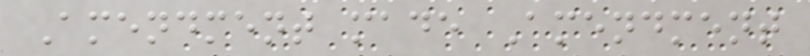Amendment made Amendment
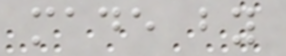made by
